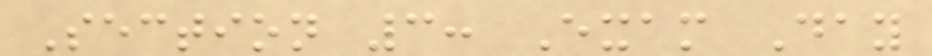Section 3: Exam Day
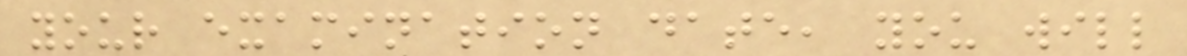your examination date, you will
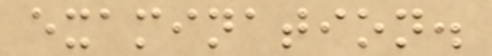examination.
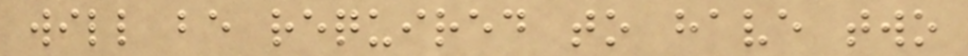will be required to have two
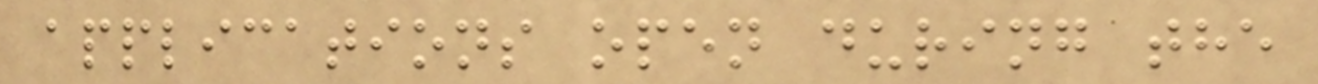applications open during the
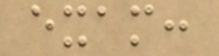exam:
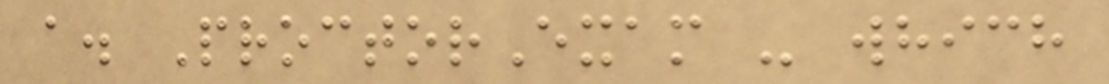a. ProctorExam - which
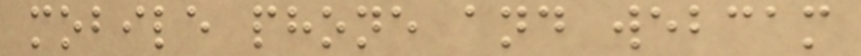mobile phone and webcam
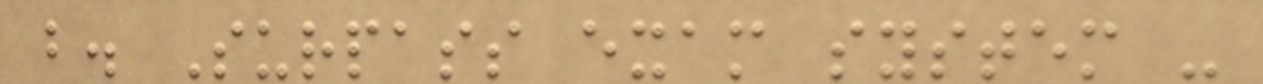b. Surpass exam system -
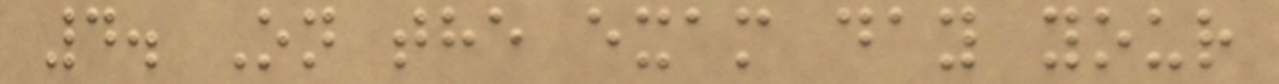4. On the exam day your
